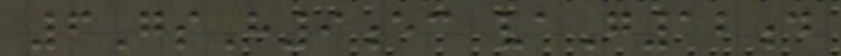6GsH9ec vaG12d
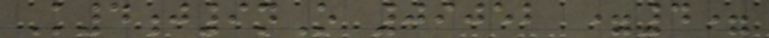K4j9nO 09052 =4=
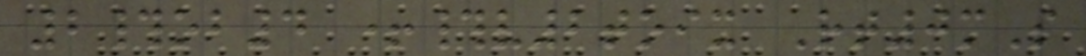2#ob4 +#v2toix Rt0mS
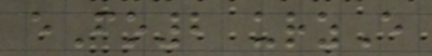eFo2 urzE
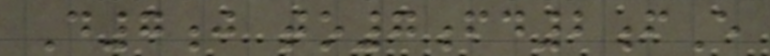D7j to7fd2fE
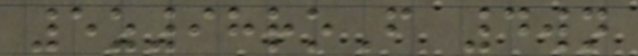5z98roF 4wn
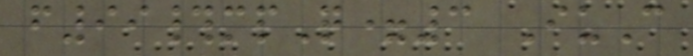f99#mpQ=3 IuC
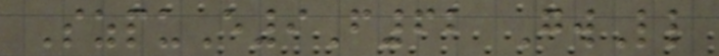SzpuE9F62 GwLl
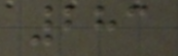283
